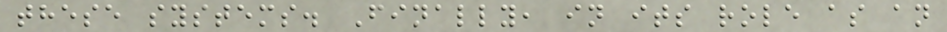these systems. Finally, in its role as an
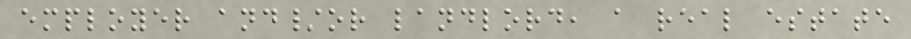employer and/or landlord, a real estate
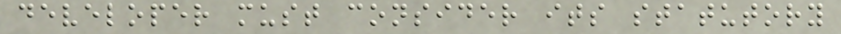developer must consider its statutory
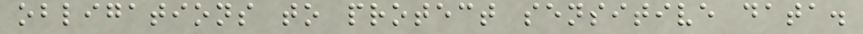obligations to protect sensitive data.
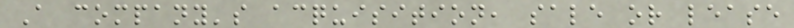A company's acquisition, sale or lease
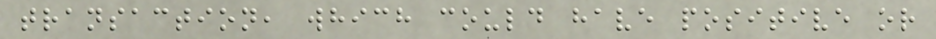transaction, which could have positive or
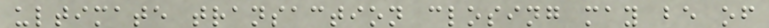ultimate transaction closing may be of
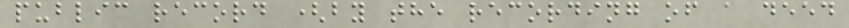public record (by the recording of a deed
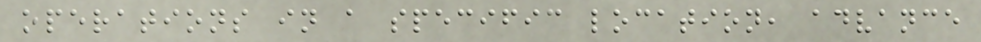operations in a specific location, advance
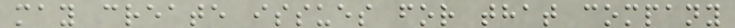may create issues for that company
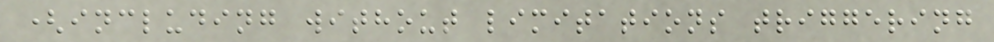(including without limitations triggering
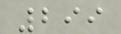299
